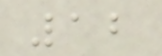12
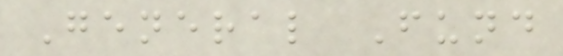General Fund
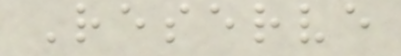Reserve
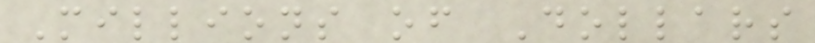Millions of Dollars
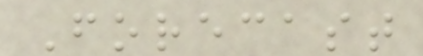Forecast
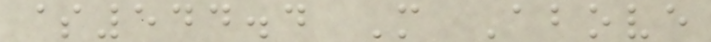$544.4 M Above
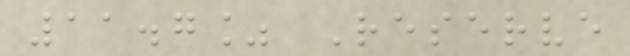11.7% Reserve
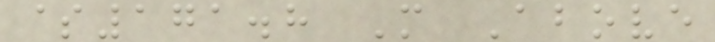$171.8 M Above
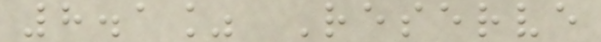8.1% Reserve
